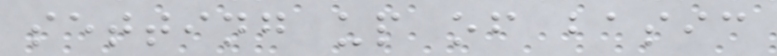setting up of basic
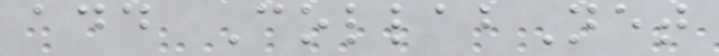add CollabNet
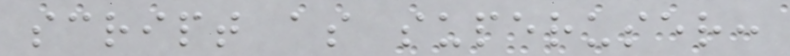script as superuser:
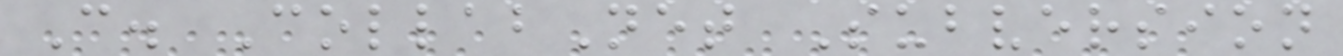C. CollabNet Subversion
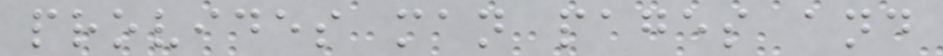provides man pages and
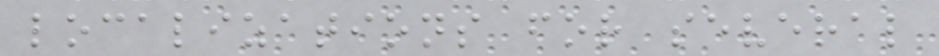localizations for several
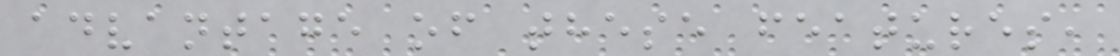advantage of these features,
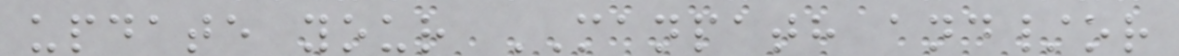update your MANPATH and/or
